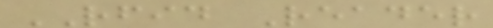RFID Reader
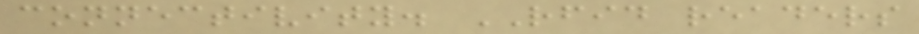connectivity. RFID readers
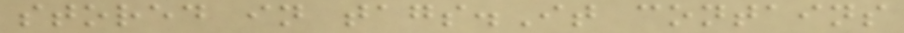stored in tags.It contains
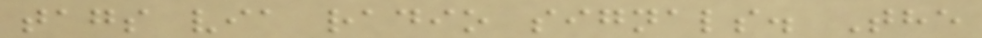tags via radio signals. The
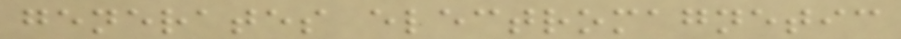generates electromagnetic
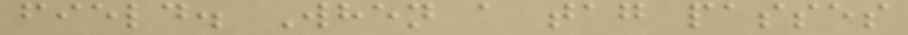field. When a tag passes
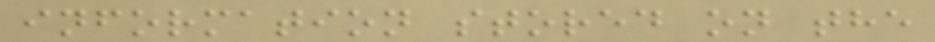information stored on the
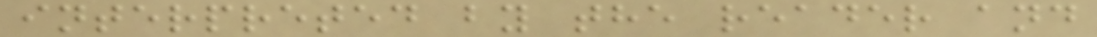interpreted by the reader and
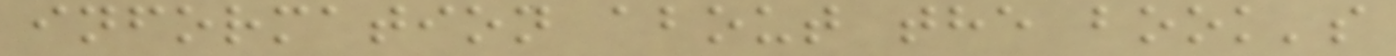information about the book's
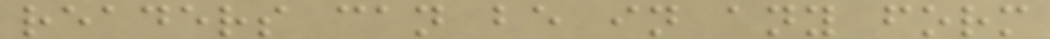readers can be in any form
